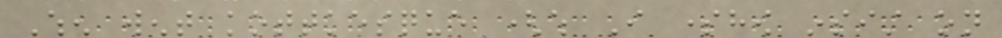When went kottkesque (which I somehow insist on
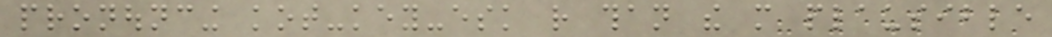pronouncing kot-key-esk rather than the more plausible
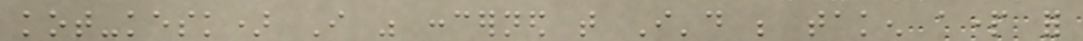kot-kesk) I was concerned that I'd be taken apart for
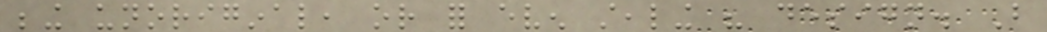being unoriginal, or for even stealing his design. But
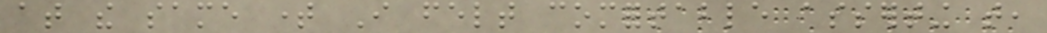at the same time I felt comfortable asserting that,
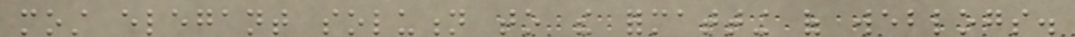most elegant solution to the formatting of weblogs.
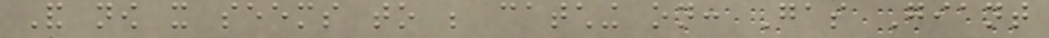And now it seems to be catching on: Gas Giant
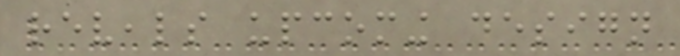reveals upcoming design
